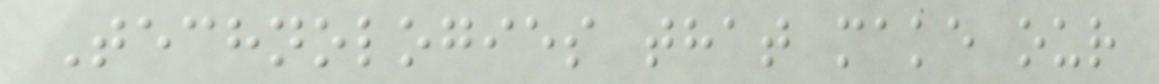Technologies that make our
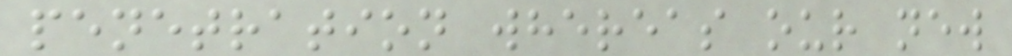penetration whereas our new
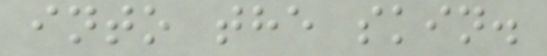into the skin.
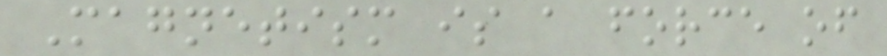Magnetism is a force of
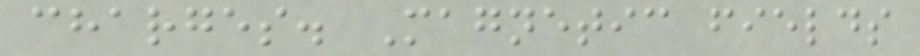charges. Magnetic fields
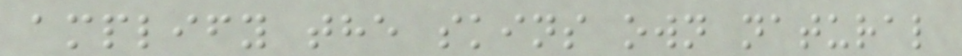amplify the skins own natural
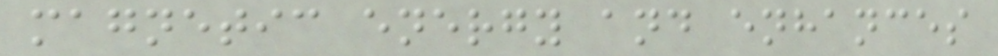magnetic energy and enhances
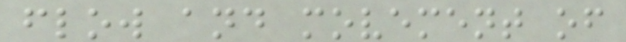flow and movement of
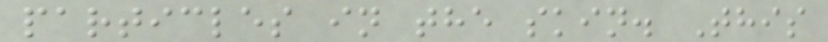particles in the skin. This
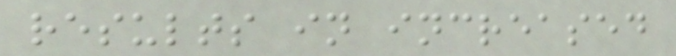results in increased
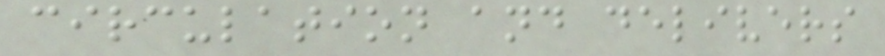circulation and delivers
